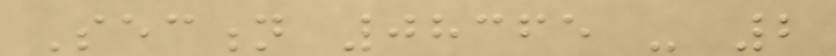Section 08365 - 2
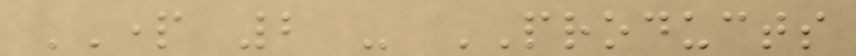PART 2 - PRODUCTS
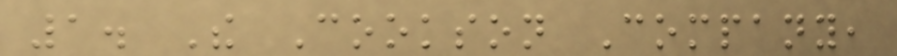1. The Cookson Company,
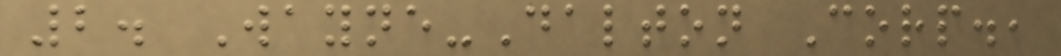2. Wayne-Dalton Corp.,
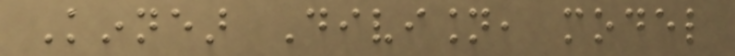Kinnear Division, model
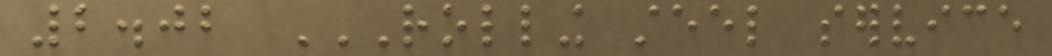2.02 ROLLING STEEL SERVICE
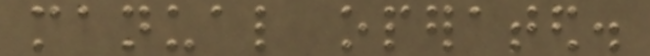manual operated.
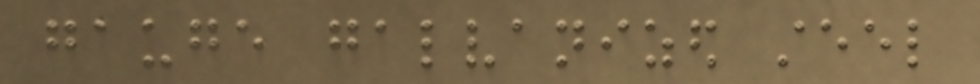gauge galvanized steel
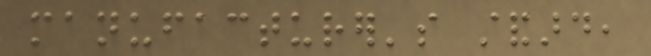manufacturer's standard,
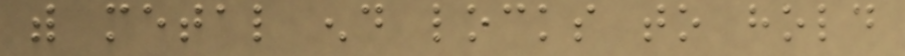with metal end locks to hold
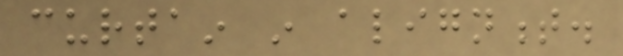curtain in alignment.
